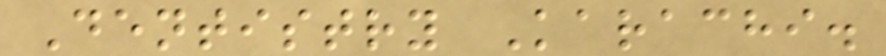Dentistry Karachi.
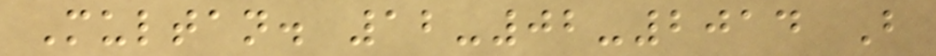Multan. 12-02-2014 B
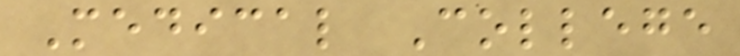Medical College
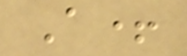A+
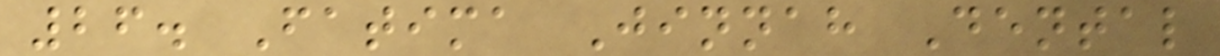26. Fatima Jinnah Dental
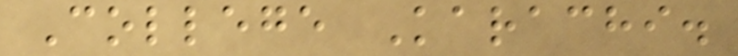College Karachi.
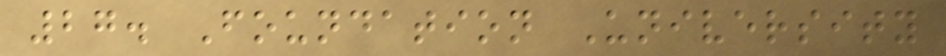27. Foundation University
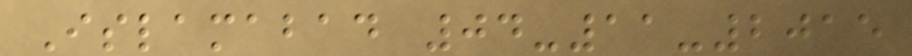Islamabad 04-11-2015
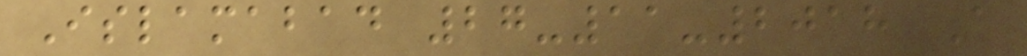Islamabad 27-11-2018 A
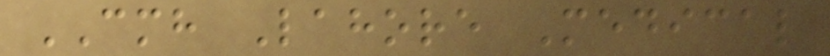CMH Lahore Medical
